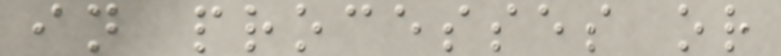in processes or
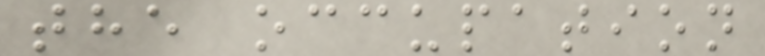the occupation
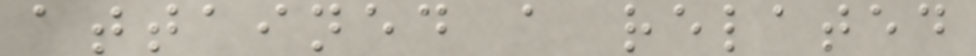attained a related
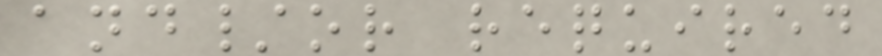and/or required
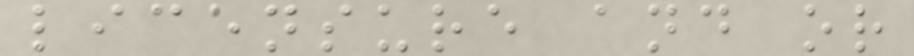licensure and or
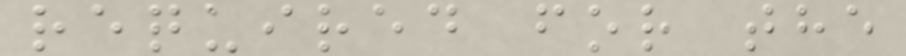required for the
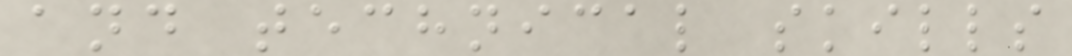and technical skills
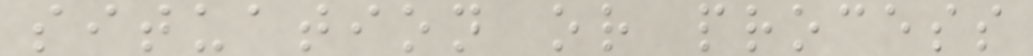situation or process
